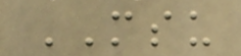MSU
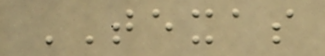TEXAS
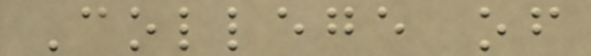College of
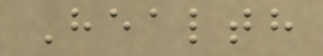Health
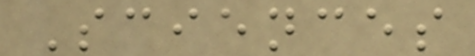Sciences
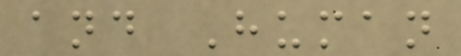and Human
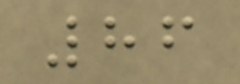86
